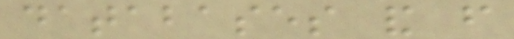databases and from
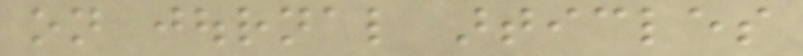on journal articles
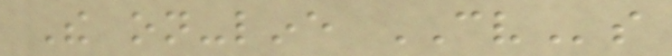The on-line CVs
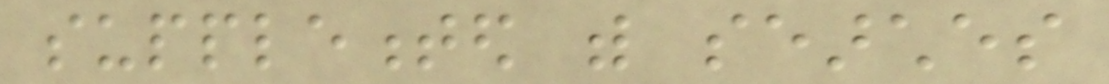supplemented with searches
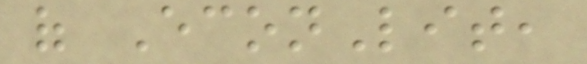of EconLit,
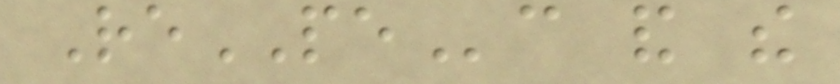RePEc and the
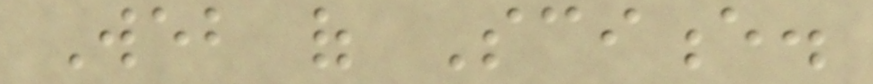Web of Science.
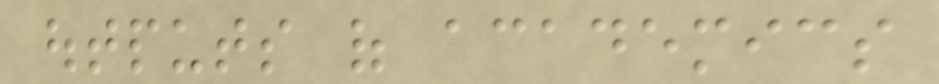outputs of academics
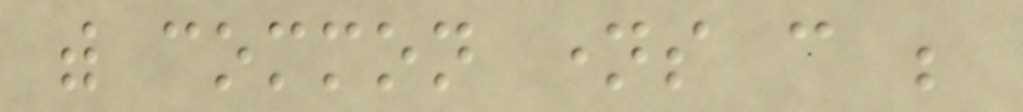with common names can be
